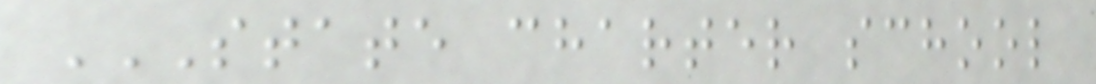STATE CHARTER SCHOOL
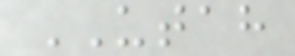UTAH
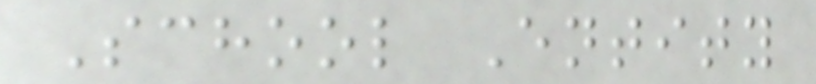School Entity
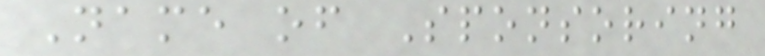Name of Sponsoring
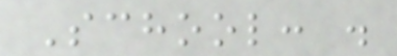School: .
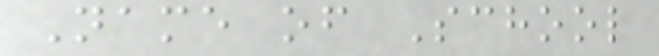Name of School
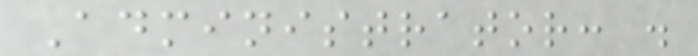Administrator: .
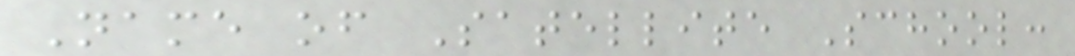Name of Satellite School:
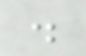.
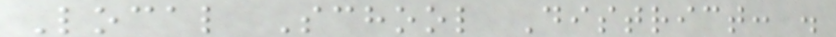Local School District: .
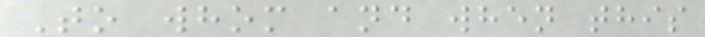To whom and when this
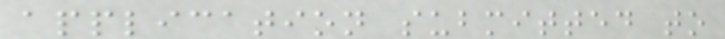application submitted to
